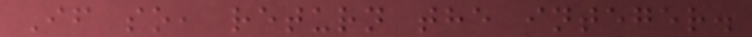If so, return the integer.
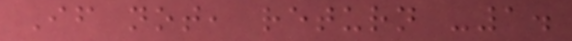If not, return -1.
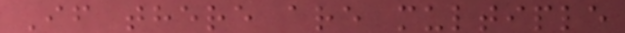If there are multiple
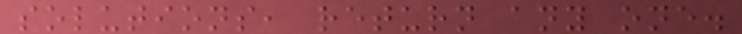solutions, return any one.
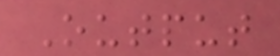Output
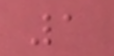1
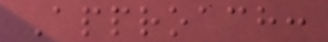Approach:
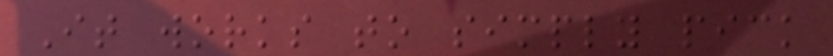It works to simply pick
